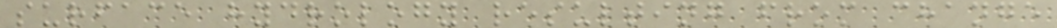surface hydrology resulting from change
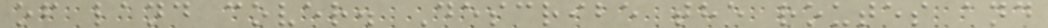of land cover. Describe the routes and
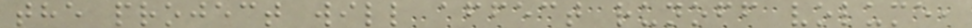the project will affect runoff volume,
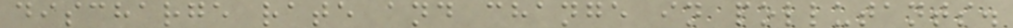discharge rate and change in pollutants.
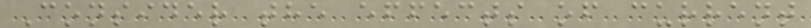Consider the effects of current
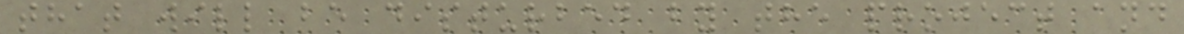that will be disturbed by the project and
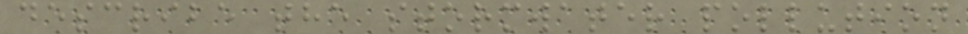describe the stormwater pollution
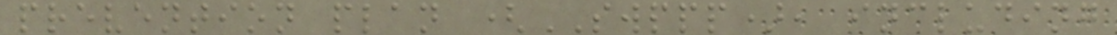prevention plan (SWPPP), including
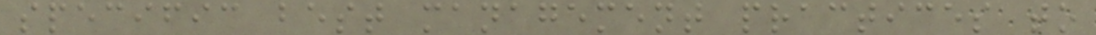specific best management practices to
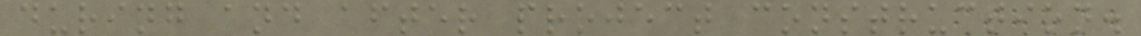during and after project construction.
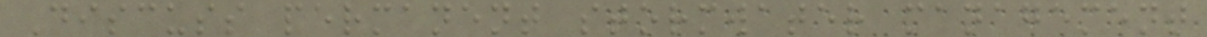Discuss permanent stormwater management
